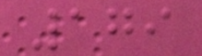179
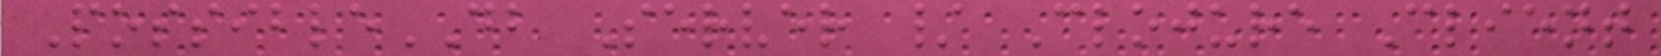PossibleDB Server / Clojure Client
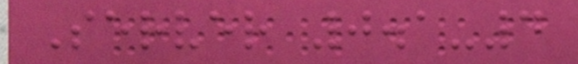Server 0.1-4
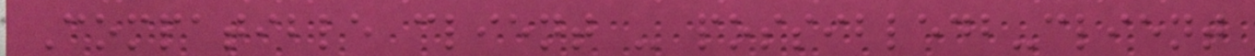Compatible client - possibledb-client
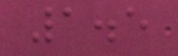1.5
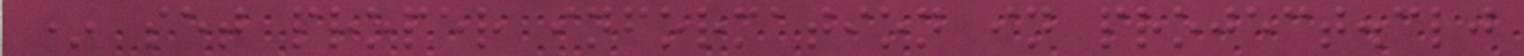* set proper information in project.clj
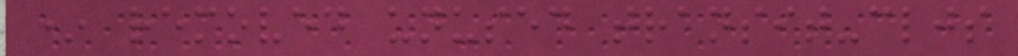* removed unused transit-cljs
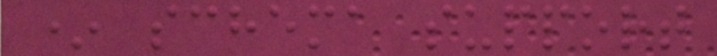* schema support
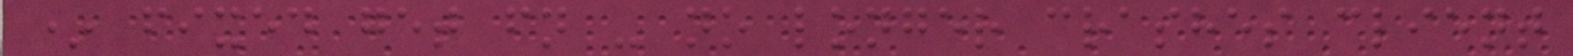* fixed get fn - no longer crashes client
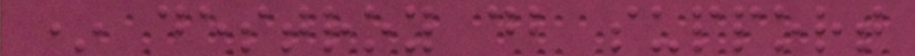* destroy db support
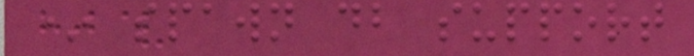* spawn db support
